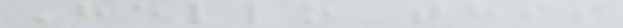Hello this
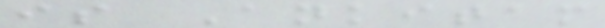is Ankitam
